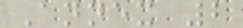Annex 2
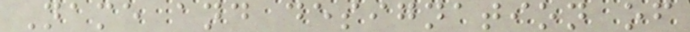Name and designation of
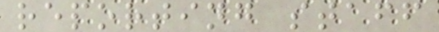reporting staff
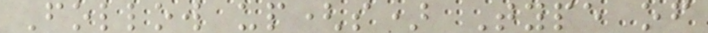Follow up(s) Type of
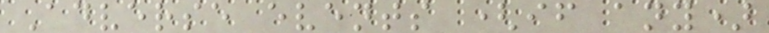Adverse events (if any)
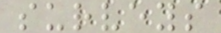surveys
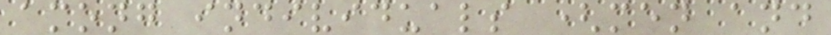among individuals (men and
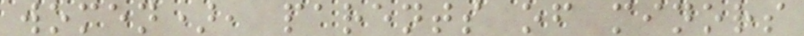women), parents of minors
